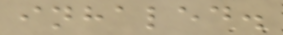inhaled.
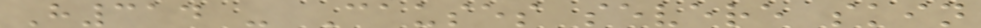H314 - Causes severe skin
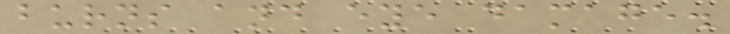burns and eye damage.
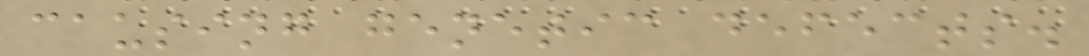causing genetic defects.
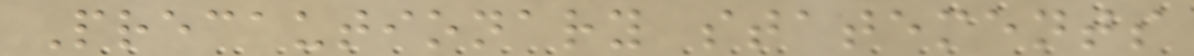Precautionary statements
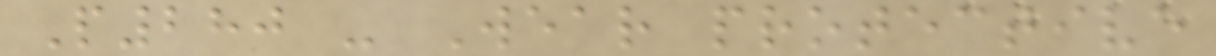P280 - Wear protective
